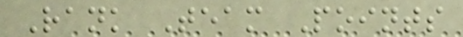Rank Team Points
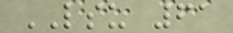LSU 61
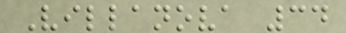Villanova 34
